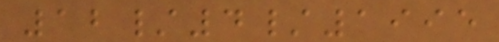12/4/1995
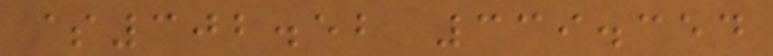$302.52 339.354
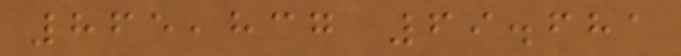865,837 69.681
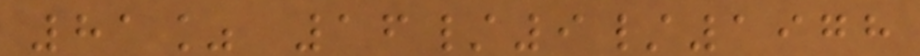81% 16/9/1978
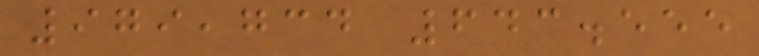979,734 643.555
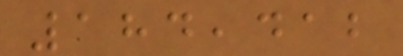184,412
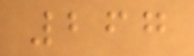267
